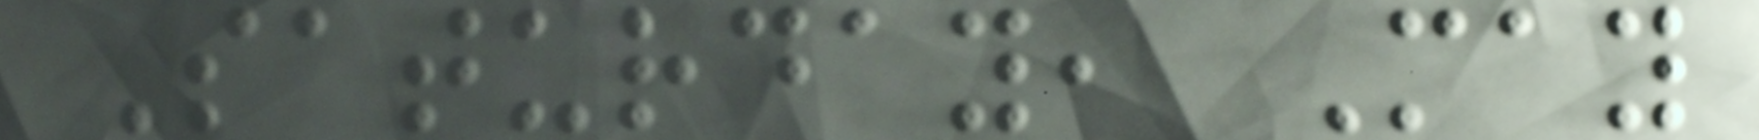Saturday, May
